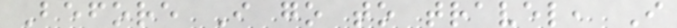Before I go to travel, I
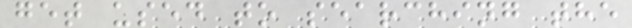get used to searching the
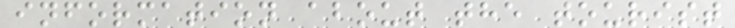information about the tourist
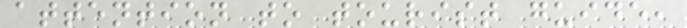attention to tourist guide,
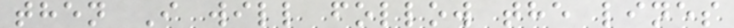then I will follow the lines
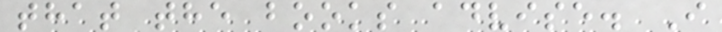that the books advise. I
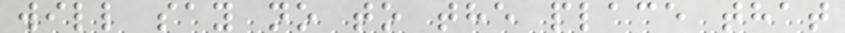will say no to the place that
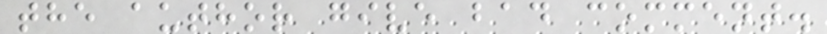the author give bad comment.
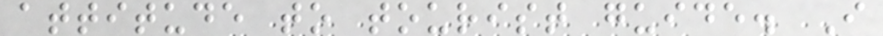attitude to tourist guide. I
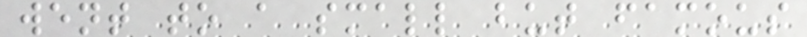went to a small but famous
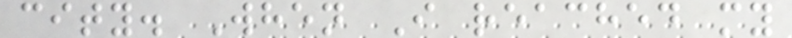city. When I reached my
